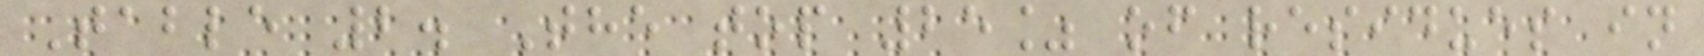Table 2. The top 25% of residues in
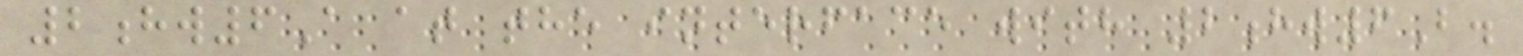2hw6A at the interface with 2hw6B.
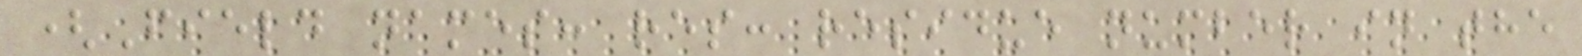(Field names: res: residue number in the
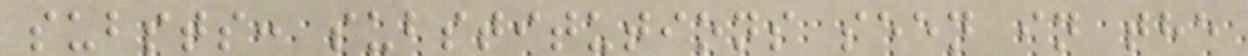substs: substitutions seen in the
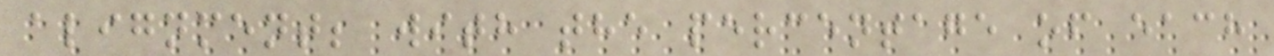alignment; with the percentage of each
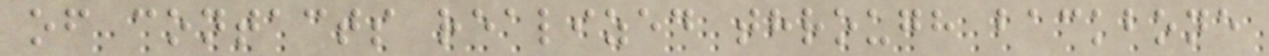of contacts realized through backbone
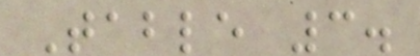Table 3.
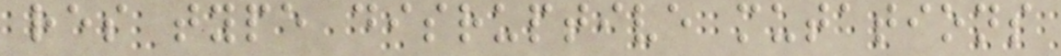res type disruptive mutations
